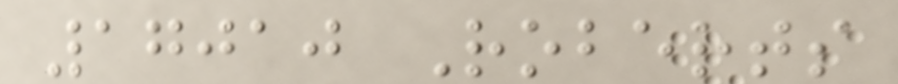17010 Roberts
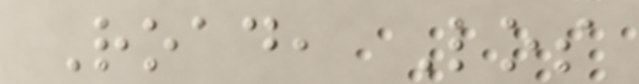Road, Los
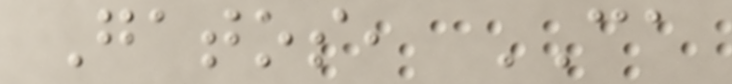Gatos, CA
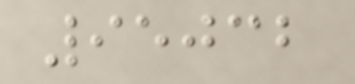95032
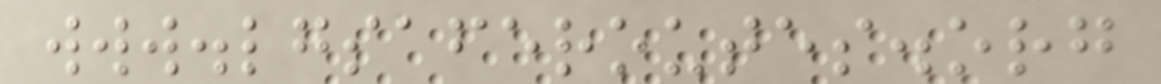www.lgsaferoutes.org
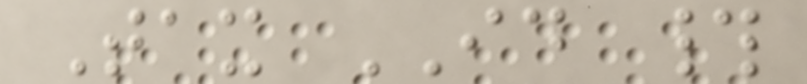Tax ID #
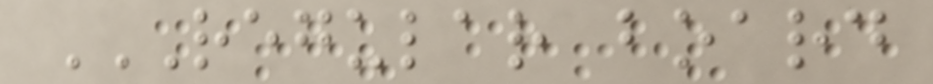REGULAR BOARD
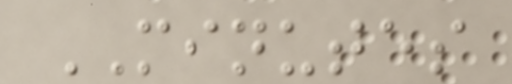MINUTES
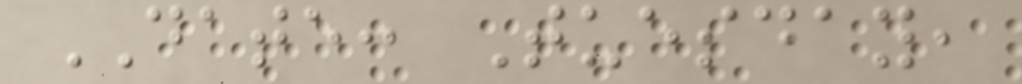DATE: Tuesday,
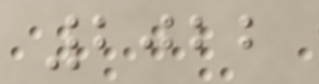2022
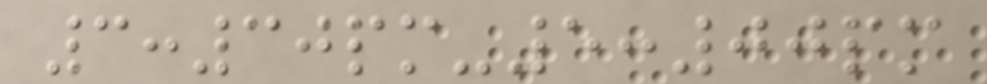3:30pm-5:00pm
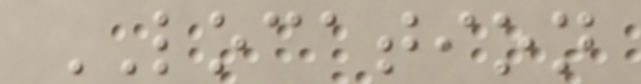LOCATION
